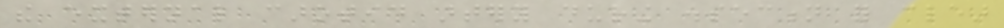the external carotid artery during dissection for clear
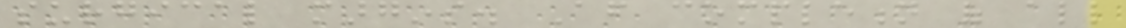surgical margins. After completion of all
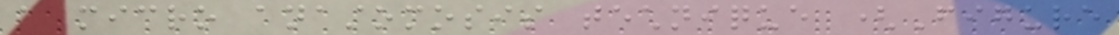a micro anastomosis technique (Figure
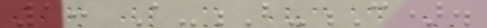1: A-B-C).
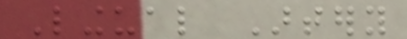Lingual Artery
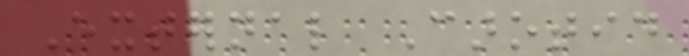External Carotid
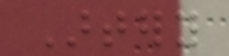Artery
